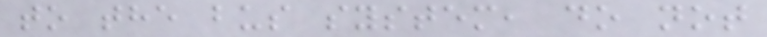to the bus system, do not
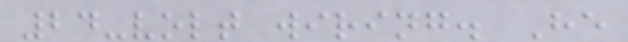24-volt wiring. He
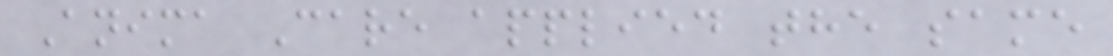Anima Care applied the same
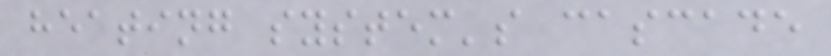heating system's cascade
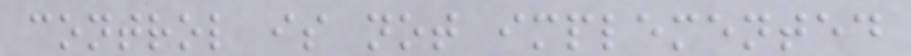control is not implemented
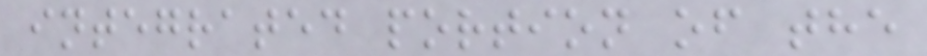integrated portion of the
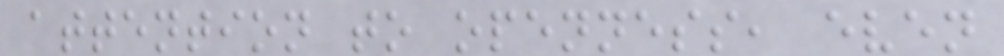attention to openness, even
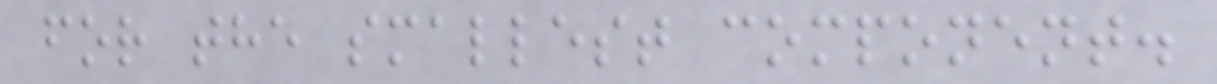for the smallest component.
